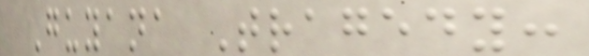Guyana Tragedy:
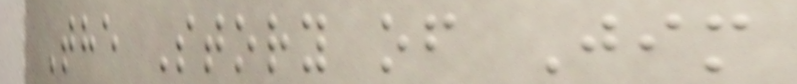The Story of Jim
